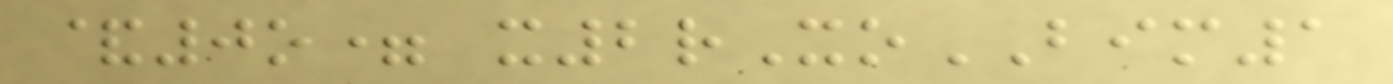&0o= x2rXoBIM1
